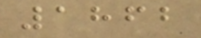1862
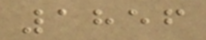1856
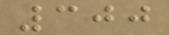300
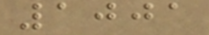1001
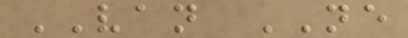VAN NE
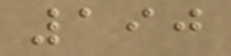190
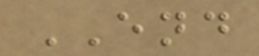END
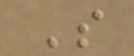S
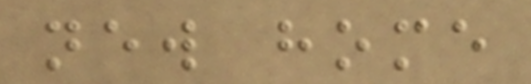new home
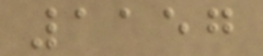1157
